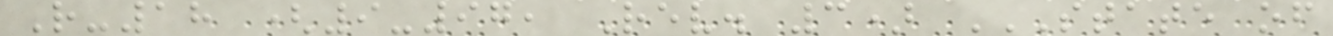R-18 (9-97, Rev. 3) STATE OF
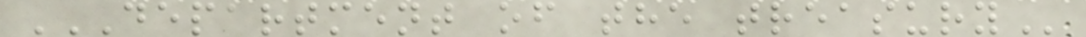DEPARTMENT OF THE TREASURY
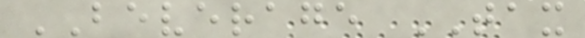BEVERAGE TAX
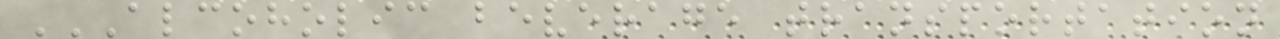ALCOHOLIC BEVERAGE TRANSPORTATION
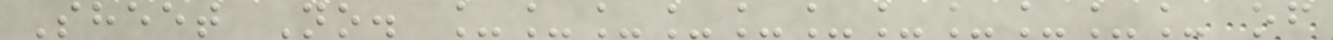Sheet No. ___________ of
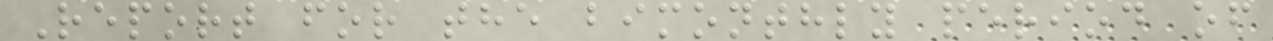Report for the bimonthly period of
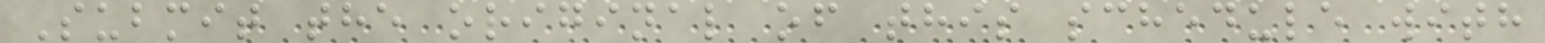Submit the original of this schedule with
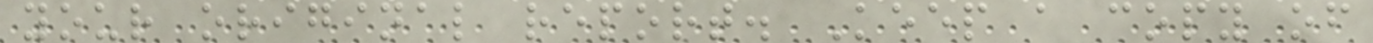your original report. Keep a copy of
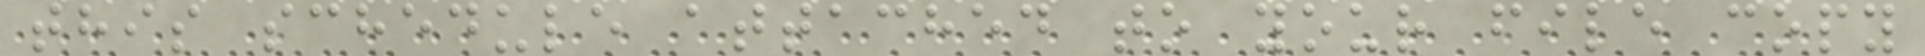this schedule attached to your file copy
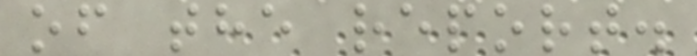of the report.
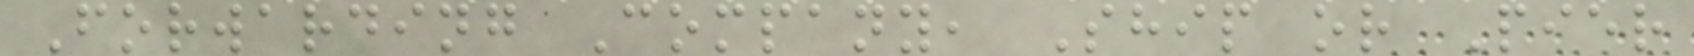Forwarding Company, Ship or Pier
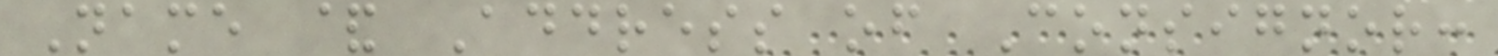Name & Address of Consignor:
